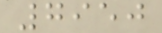7950
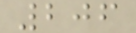206
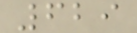629
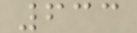633
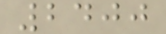2400
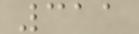311
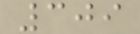309
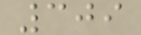309
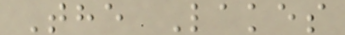The Lakes
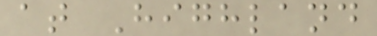at Highland
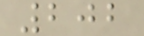202
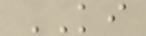KI
